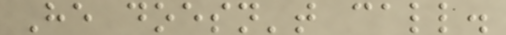He doesn't call.
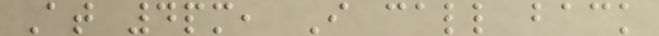At 4pm, I call back
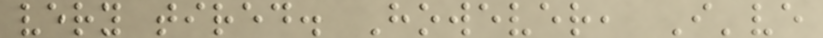very tired. However, I've
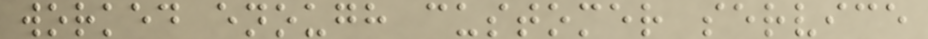worked enough customer service
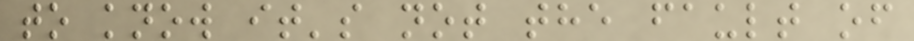to know it's not the fault of
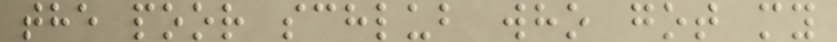the poor schlub who got my
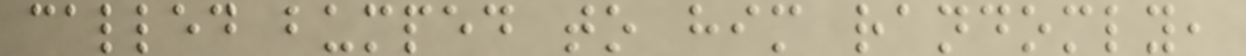called bumped to him randomly,
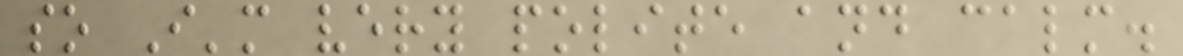so I'm very polite and calm.
